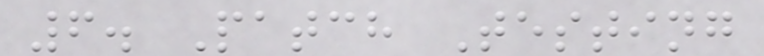6. Patch Testing
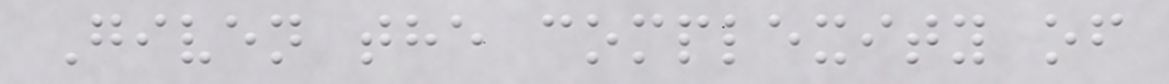Given the complexity of
